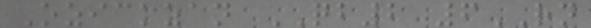Ozickzan QB2 6RN
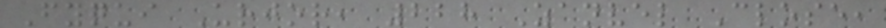Fyqui Urjor, 228 Zanvel Close,
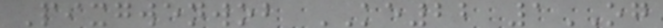Pixgwenwob KE22 1OG
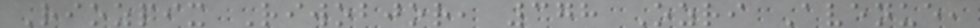Riozpix Riwobjor, 378 Ozri Avenue,
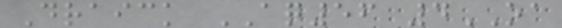Draick AQ56 4OA
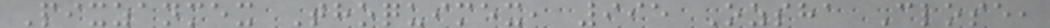Pixzanmex Thoquimex, 995 Ozsha Close,
